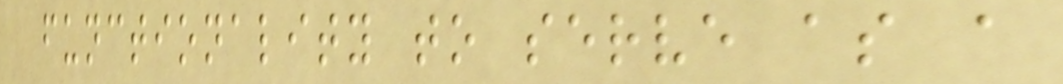functionality to serve as a
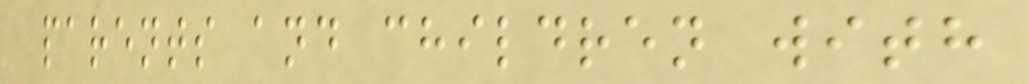parents and children with
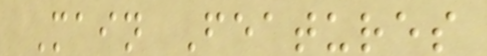Main Features
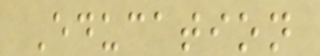Education
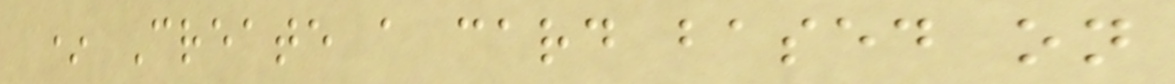* Create a card based on
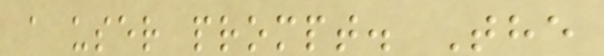a user prompt. The
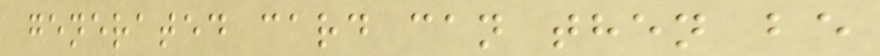generated card can then be
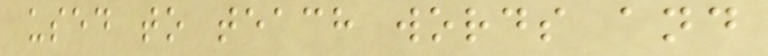used to teach words and
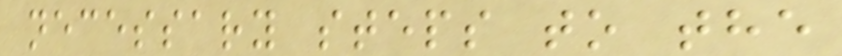necessary steps to the
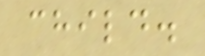child.
